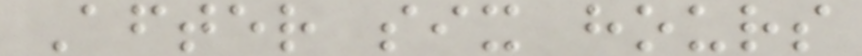After six hours
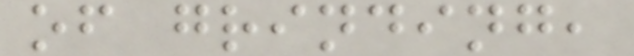of grinding,
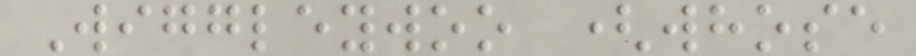Wiggleywoo (whose
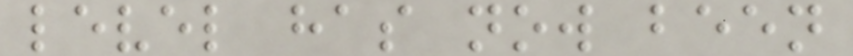level has now been
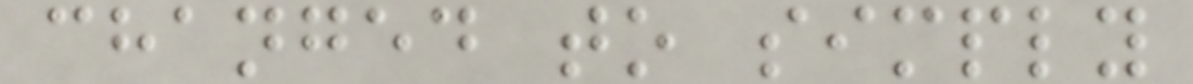changed to simply
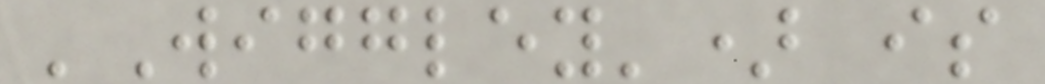'Wiggley') is
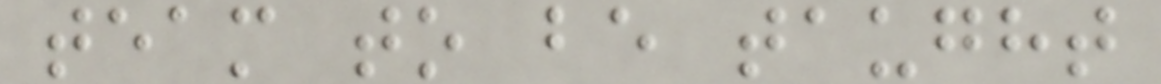team to be taught
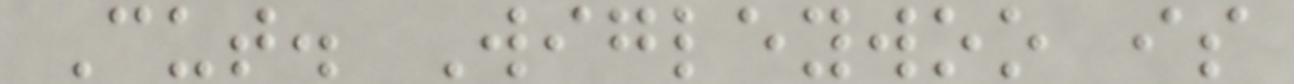Cut. Wigleywoo is
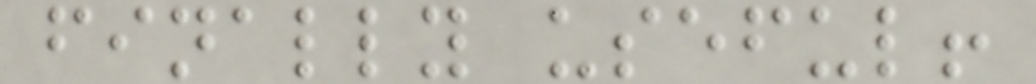finally useful!
